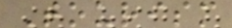Tourism
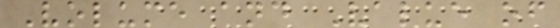Volume and Value of
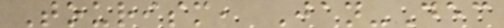Tourism, Jan-Dec
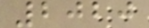2020
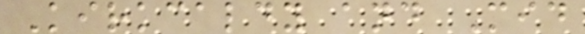Kirkcaldy and Mid
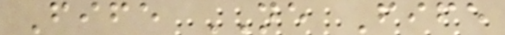Fife NE Fife
